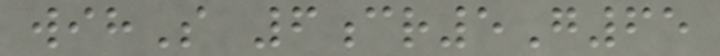wihS 6cr5G65
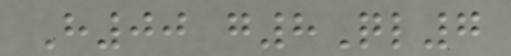H00 g8Ql7
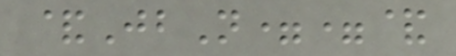&JbN==&
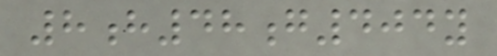8h48g404y
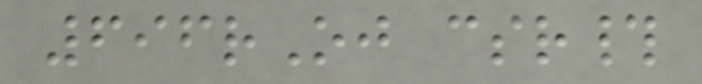696rOj csr#
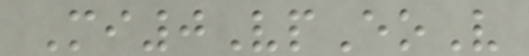Mi0VpEoV
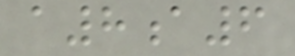a8a6
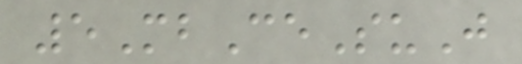5MbCeSuJ
